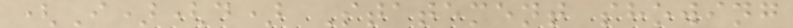(I)(d) Statement showing
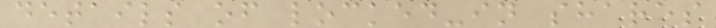details of locked-in shares
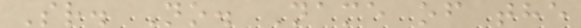Sr. No. Name of the
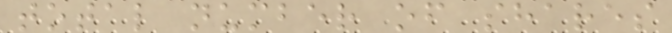total number of shares
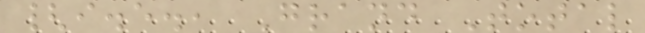{i.e., Grand Total
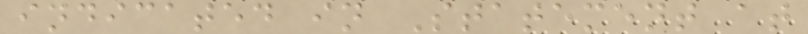indicated in Statement at
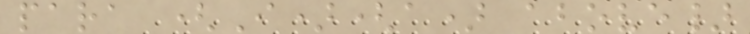para (I)(a) above}
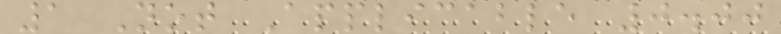1 Not Applicable 0.00
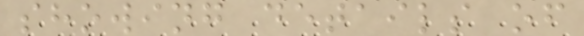showing details of
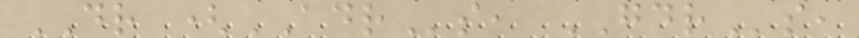DR (ADRs, GDRs,
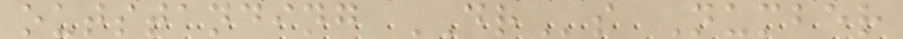outstanding DRs Number
